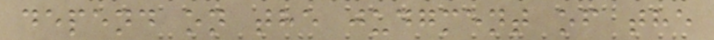depend on the judgment of the
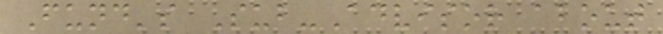Fund's Sub-Advisor about
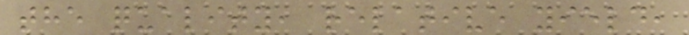the quality, relative yield,
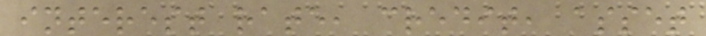interest rate, credit, asset
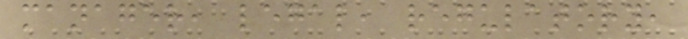manager, legal, regulatory,
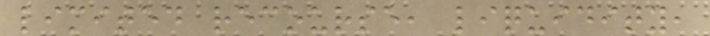limited recourse, liquidity,
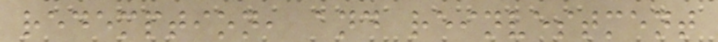redemption, and reinvestment
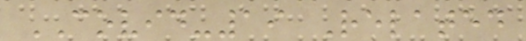COVID-19 Related
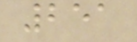251
